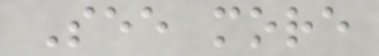See more
